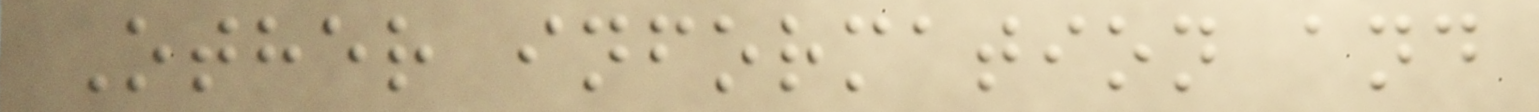Other information and
